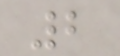2
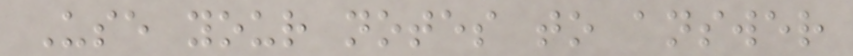Use your notes to answer
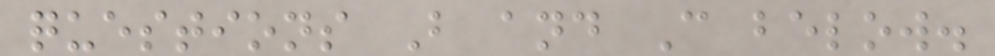questions B and C below.
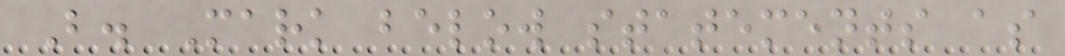B. Mark below statements as
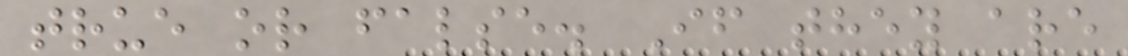true or false. If they are
